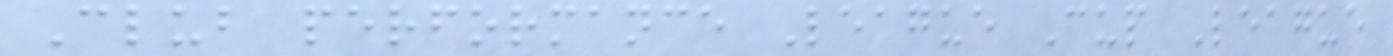Club performance League Cup League
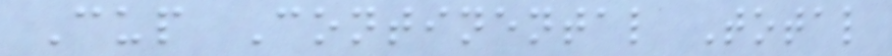Cup Continental Total
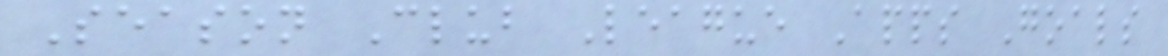Season Club League Apps Goals
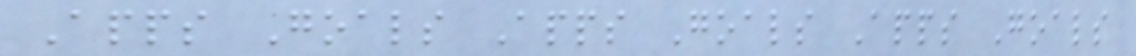Apps Goals Apps Goals Apps Goals
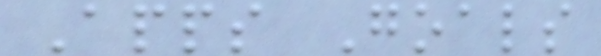Apps Goals
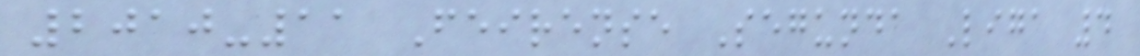2010-11 Feirense Segunda Liga 4
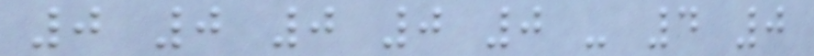0 0 0 0 0 - 4 0
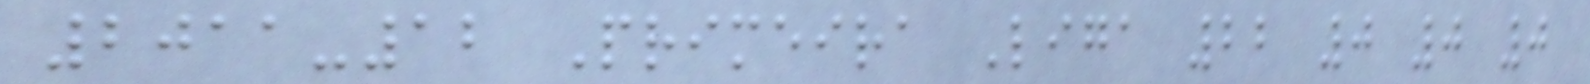2011-12 Primeira Liga 22 0 0 0
